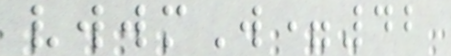vwwmW=42
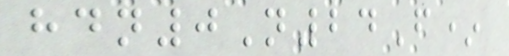hdn0N24F*
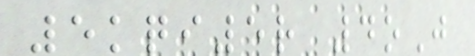5kqi5r 4oJ
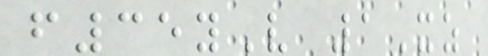f35yV 1Xz
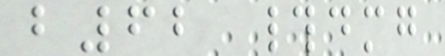b62 #dmg
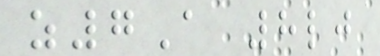z7A 8lj
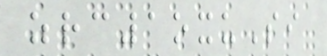zrc1oxuSi
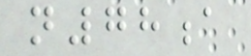n78a
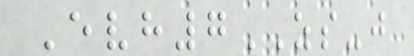Evh7ZS-j
